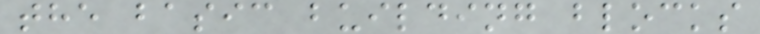the basic building blocks
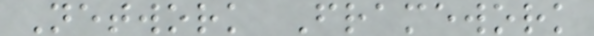Network Framework
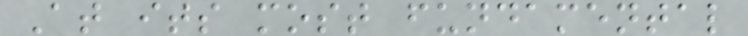At its most fundamental
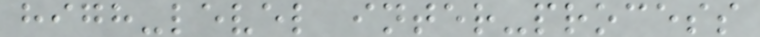high-level inter-process
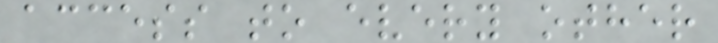access to every other
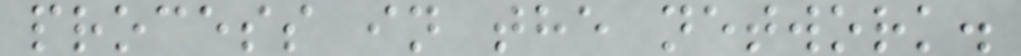process in the network.
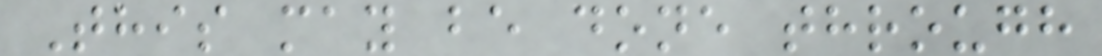This may be done through
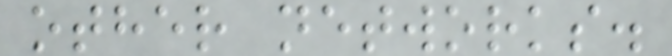other networks.
